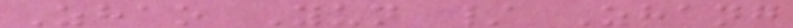Zhao Yun / Zhang
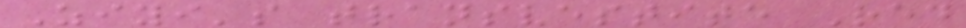Ziyi's transvestite Red
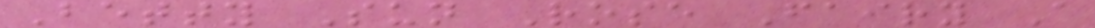Betty Sun Rose Fairy A
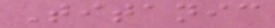Titanic
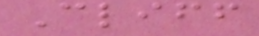Cliff
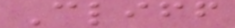Cliff
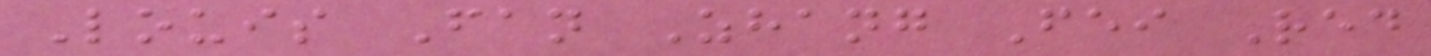Louis Fan Zhang Fei Red
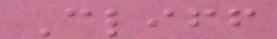Cliff
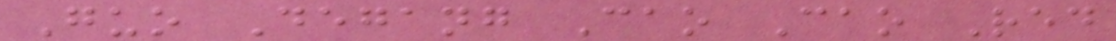Guo Degang Cao Cao Red
